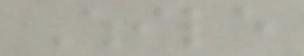While
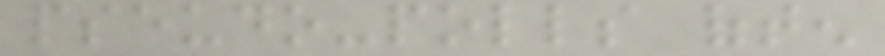pseudo-polls often
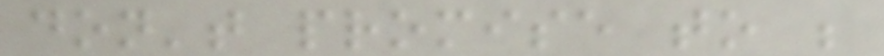don't promise to be
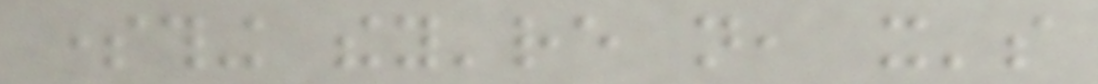something they're not, it's
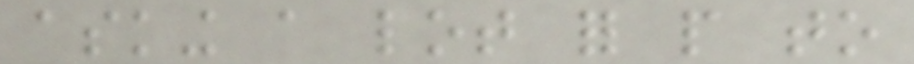asking a lot for people to
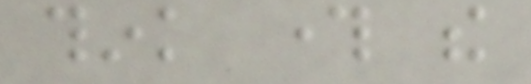think through the
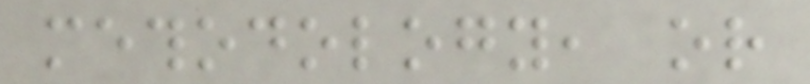methodology, or
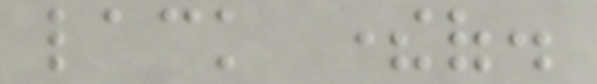lack thereof.
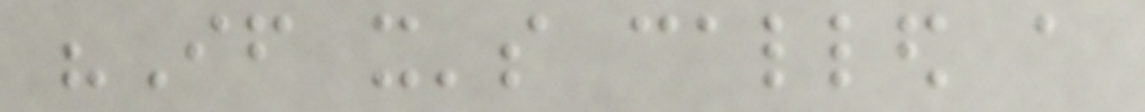"If it's called a
